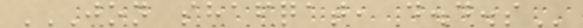JON SHAFQAT, D.D.S
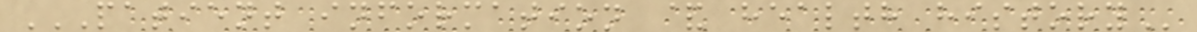PATIENT INFORMATION & HEALTH HISTORY
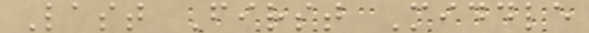Last First Middle
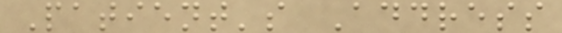Patient's Address
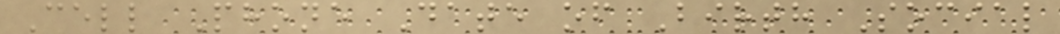Cell Phone Date of Birth Social
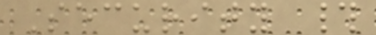Security #
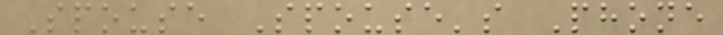Spouse Spouse's Phone
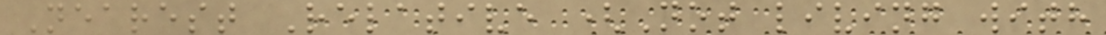Nearest Relative (Not living with
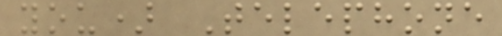you) Telephone
